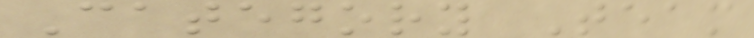Category Team
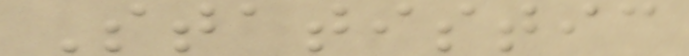Statistic
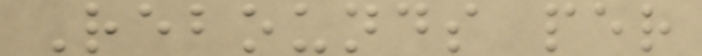Rebounds per
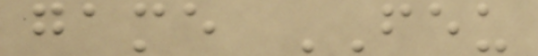game FEU
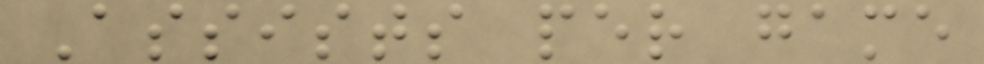Assists per game
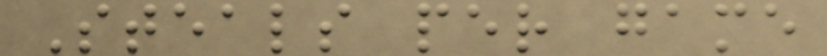Steals per game
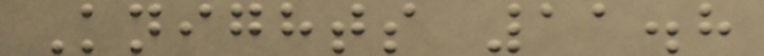Knights 11.8
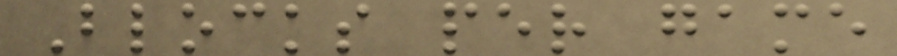Blocks per game
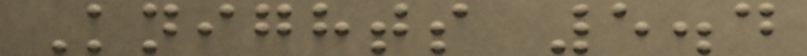Knights 5.4
